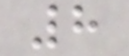8
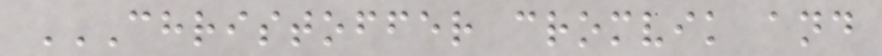CHRISTOFFER CROMVIK AND
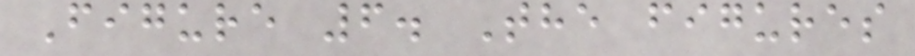Figure 6. The figures
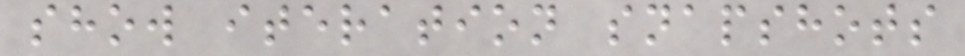show iteration snapshots
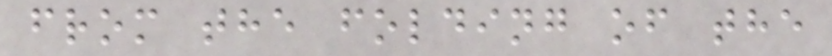from the folding of the
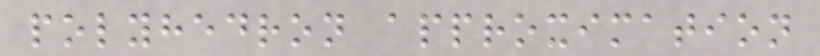polyhedron approximation
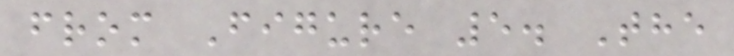from Figure 5. The
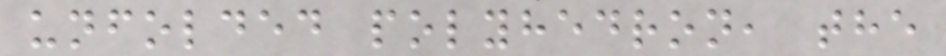unfolded polyhedron, the
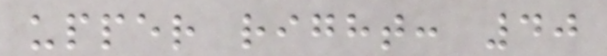upper right: 40
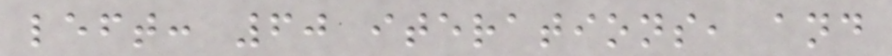left: 60 iterations, and
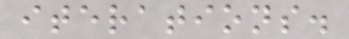iterations.
